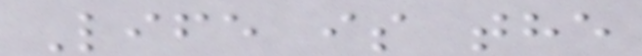Life is the
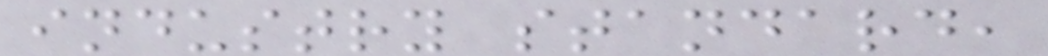industry standard,
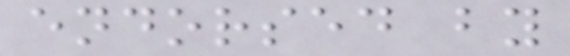endorsed by
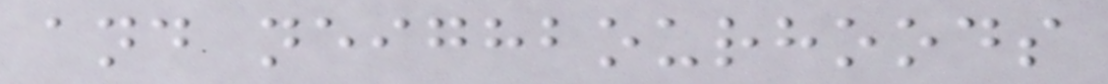and neighbourhoods
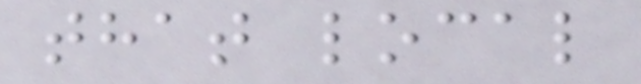that local
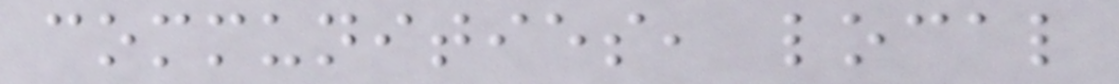communities, local
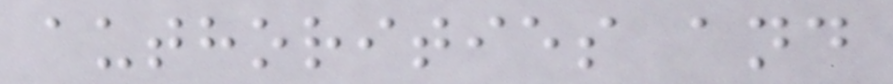authorities and
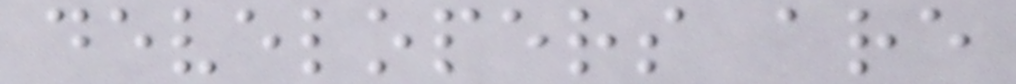developers are
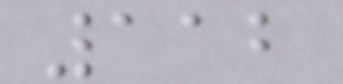112
